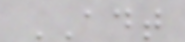ADT
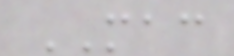MAC
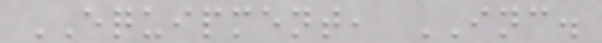EQUIPMENT, INC.
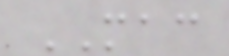MAC
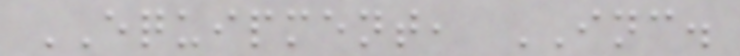EQUIPMENT, INC.
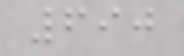690
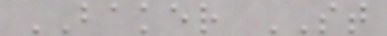BAKER ST
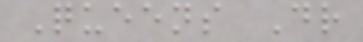Queens Dr
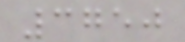3750
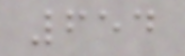654
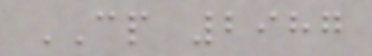CP 2987
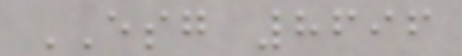ESG 8696
